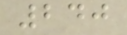240
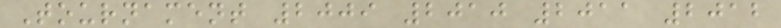Tournament 2009 2010 2011 2012
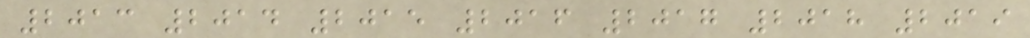2013 2014 2015 2016 2017 2018 2019
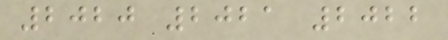2020 2021 2022
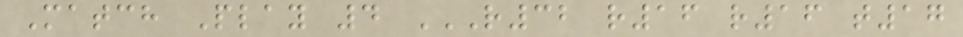Match Play 4 R32 R16 R16 T17
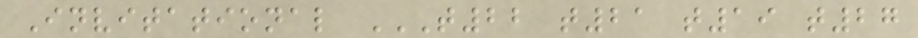Invitational T22 T21 T19 T27
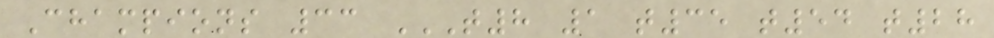Champions 33 T8 1 T35 T54 T28
